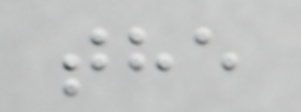the
